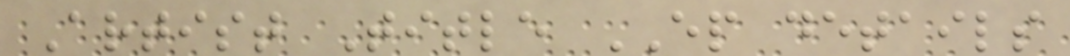Artist Title EP details
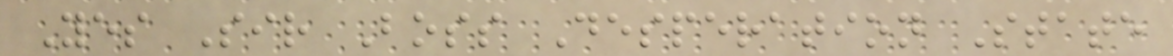Yes Sir Boss Desperation State
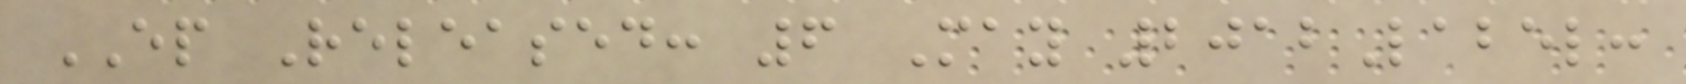EP Released: 6 May 2012Label:
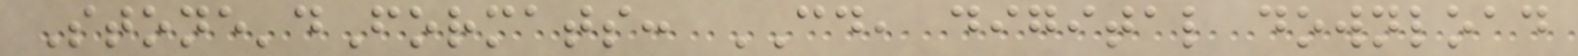Stone'dFormats: CD, digital download
